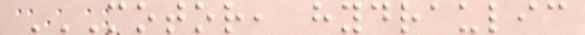MOTOR, HYDRAULIC
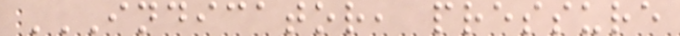INDICATOR, PRESSURE
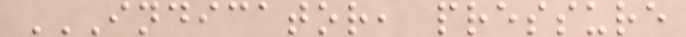INDICATOR, PRESSURE
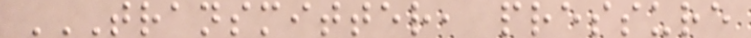TRANSMITTER, PRESSURE
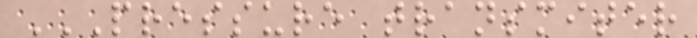PRESSURE TRANSMITER
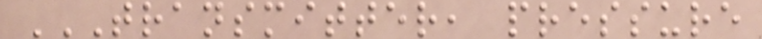TRANSMITTER, PRESSURE
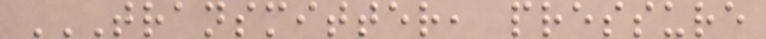TRANSMITTER, PRESSURE
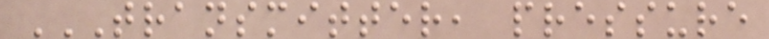TRANSMITTER, PRESSURE
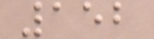152
